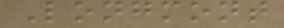Longmont
